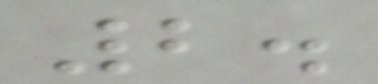2.
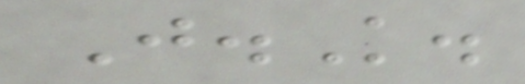J.K.
